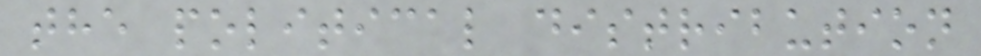the political distribution
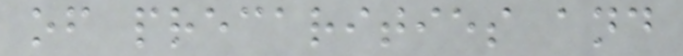of precarities and
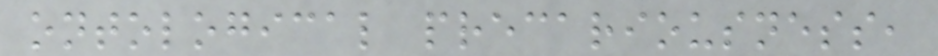ontological precariousness,
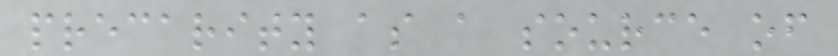precarity as a source of
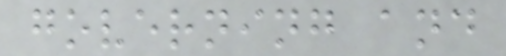governing and
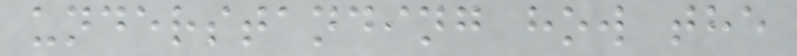understanding how the
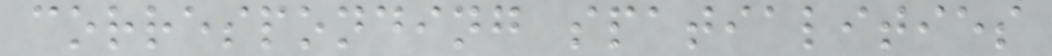corresponding spatialities
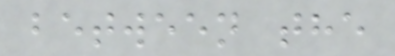between the
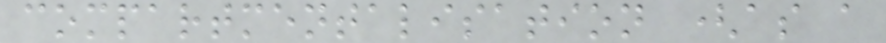compartmentalisation (as a
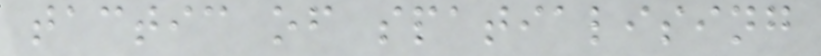tactic of spatialising
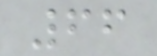66
